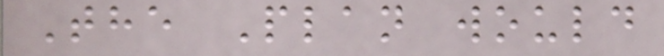The Plan would
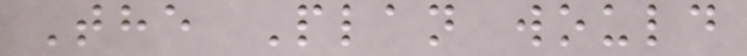The Plan would
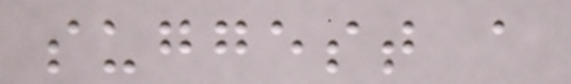suggest a
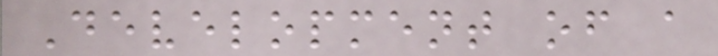Development of a
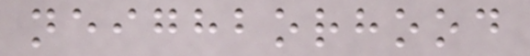neighborhood
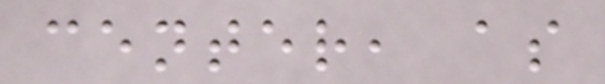center, as
